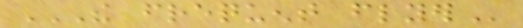THE FREQUENT FLYER
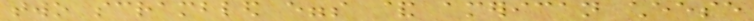two scrambled eggs & american cheese
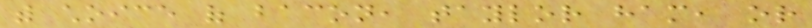with choice of bacon, taylor ham, or
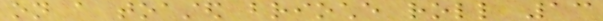on a toasted brioche roll 13
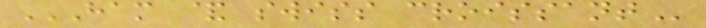HAM & SWISS CROISSANT
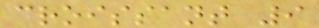croissant 9
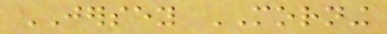JERSEY MORNING
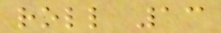roll 13
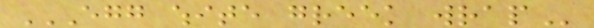EGG WHITE GREEK WRAP
